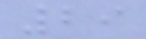29
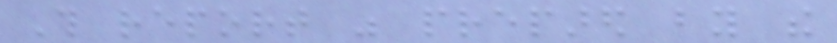This report was prepared by the
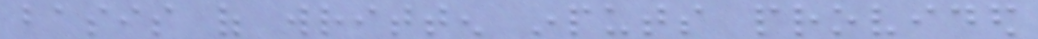basis of written inputs provided
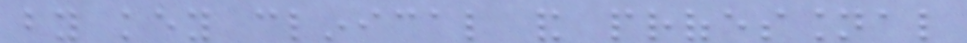by key clinical and professional
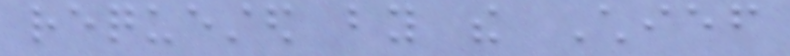requested by the Chief
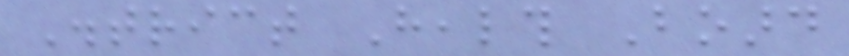District Health Board
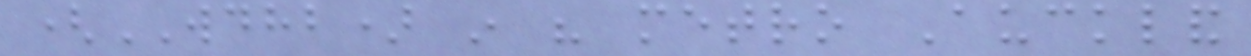(WDHB) in his metro Auckland
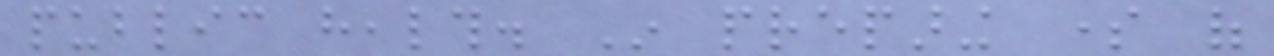public health. In preparing some of
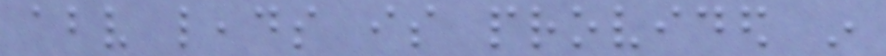above leads is provided in
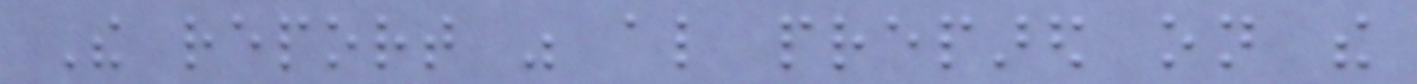The report was also prepared on the
